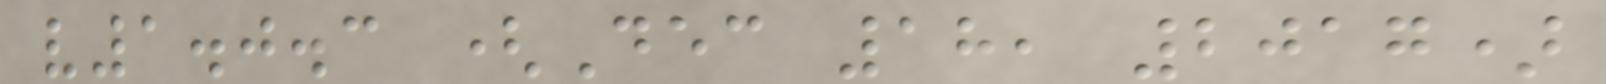v1.0.3 (Dec 18, 2017)
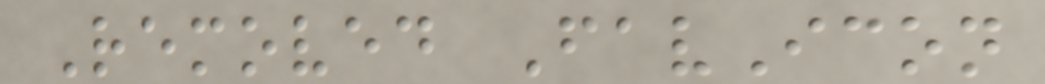Removed FavIcon
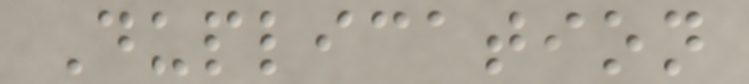Duplication
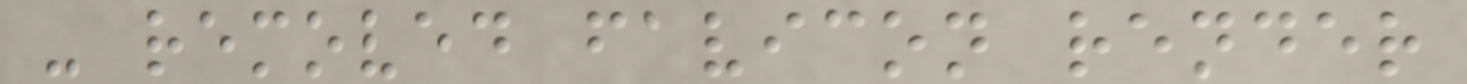- removed favicon render
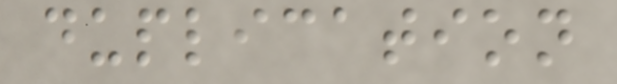duplication
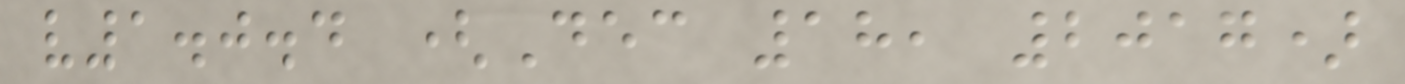v1.0.4 (Dec 18, 2017)
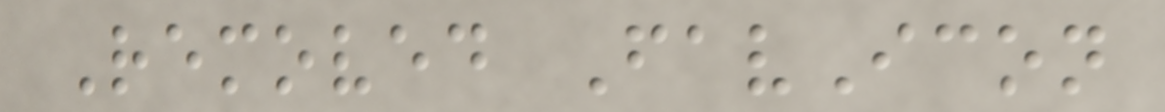Removed FavIcon
